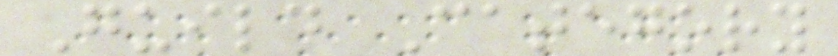Guild Category
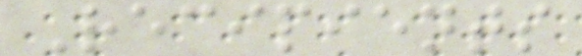Recipients
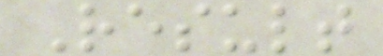Result
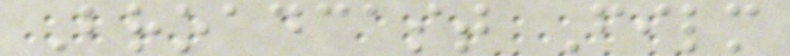Broadcast Film
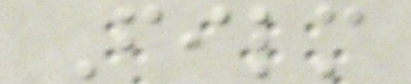Film
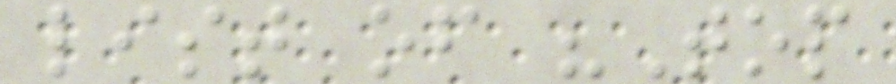list of "Top
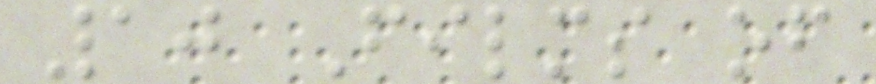10 Films of
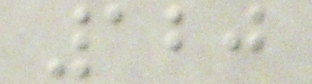120
